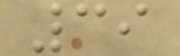39
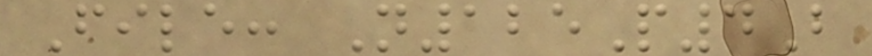File: N125P4B
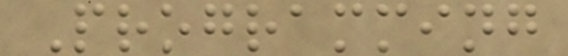Programming
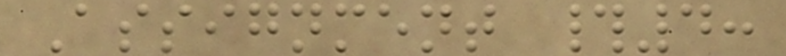Assignment #4:
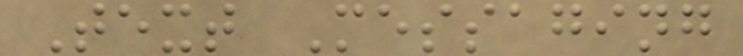Text Messaging
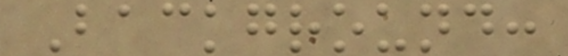Background:
